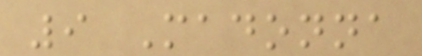9 Madonna
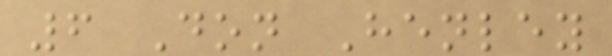6 Don Henley
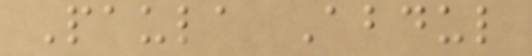Paula Abdul
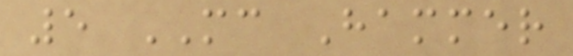5 MC Hammer
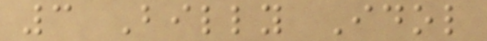3 Billy Idol
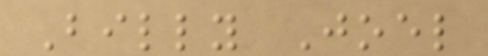Billy Joel
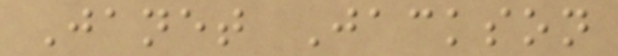Janet Jackson
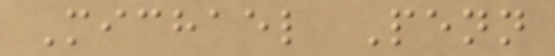Michael Penn
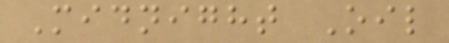Midnight Oil
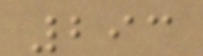293
